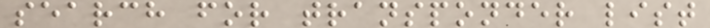search for transponder list
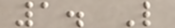1. L
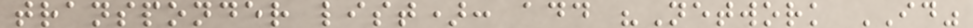transponder list): add "Network ID"
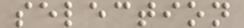selection
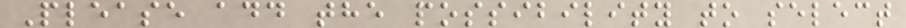Please add the possibility to select
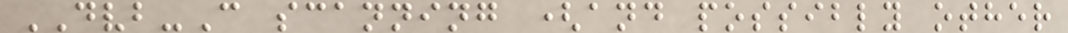DVB-C scanning (and possibly other
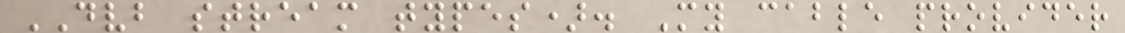DVB stream types). My cable provider
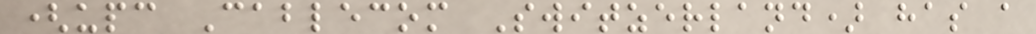(upc Cablecom Switzerland) has a
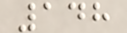148
